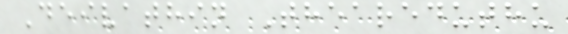Deivathin Theareduthu
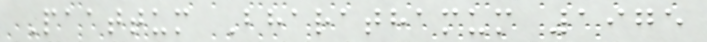Paattum Bharathamum 1975
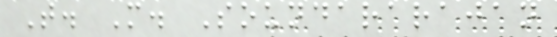T. M. Soundararajan
